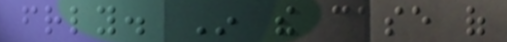friendly. In the case of
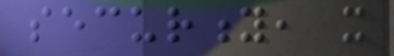security, it
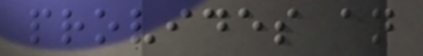provides an
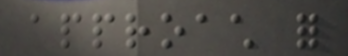approach for
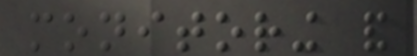monitoring and
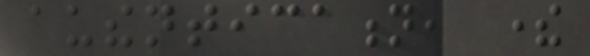authentication, there
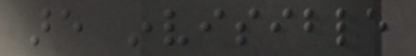are invisible
